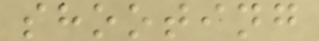shooting
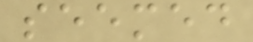seemed
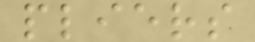pliers
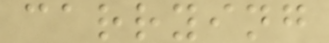carrying
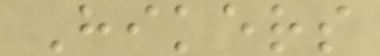Hikers
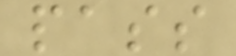pass
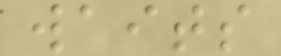waits
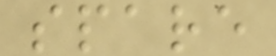spare
